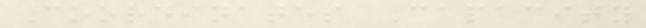Coordinates Capacity
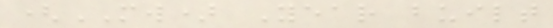(MW) Year built
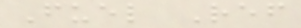Fuel Ref
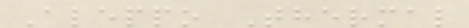Aleppo Thermal
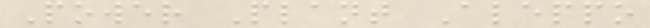Power Plant Aleppo
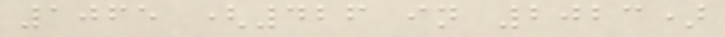1065 (426 in 2023)
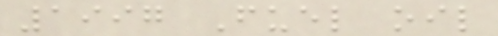1997 Fuel oil
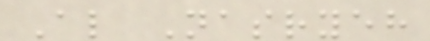Al Nasryeh
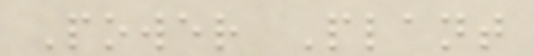Power Plant
